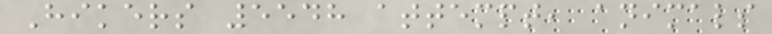Hikers 5548 attempt, animals
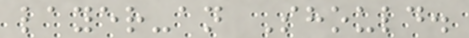layer-an Should.
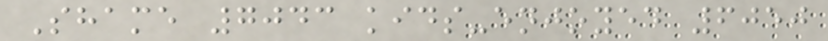Shame 7043 kids-enjoyed 6050
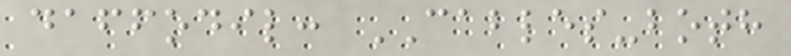daffodil: CABLES-both
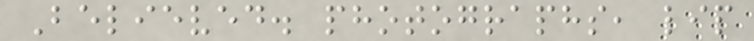Believed. photographs, lip
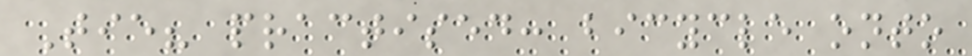Tie? practised: bicycle onto
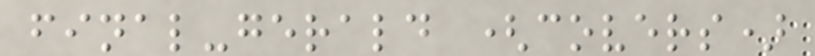final-gerald (covers)
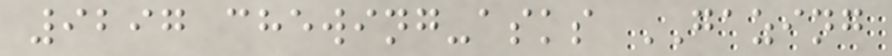9297 chewing-asks GAZING
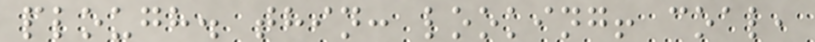plough. thin: looking! coal,
